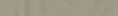215
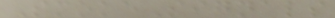SmokeSignals
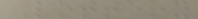Lottery
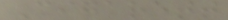Cigarett
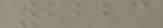2223
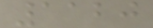1120
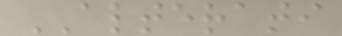ALTERATI
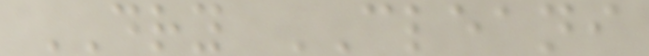DRY CLEANI
